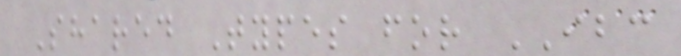Shared Types for IBC
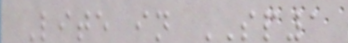Lite in SP1
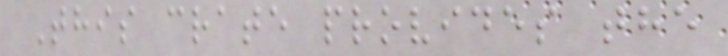This crate provides the
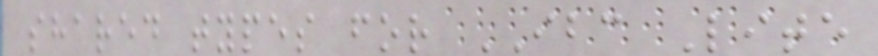shared types for IBC Lite
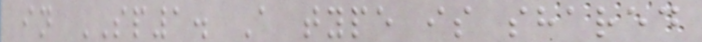in SP1. A type is shared
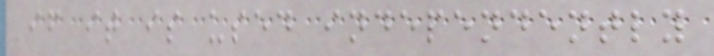if it is used independently
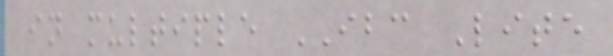in multiple IBC Lite
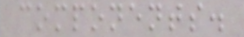components.
